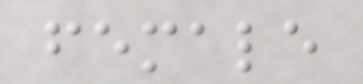female
